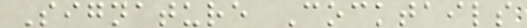Signature Cocktails
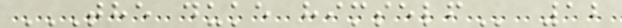THE DUKE HIMSELF 12
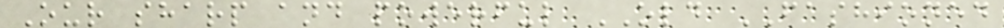Our sharp and powerful OLD FASHIONED
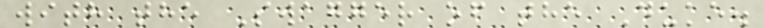with the Swagger of the Duke.
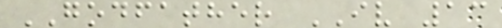GODFATHER IV 13
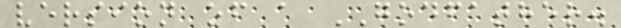version of a GODFATHER.
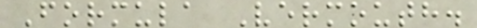Formula Vermouth.
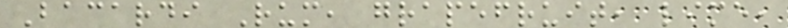Bacardi Rum, grapefruit, lime,
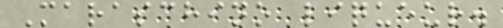Maraschino liqueur.
